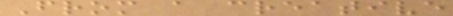From a creative
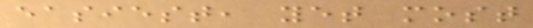easiest, yet most
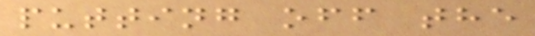putting off the
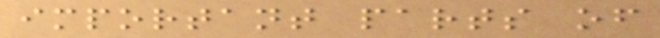important parts of
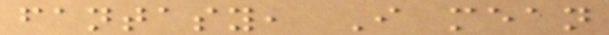fantasy, I mean
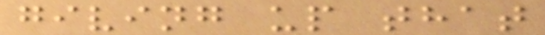giving up that
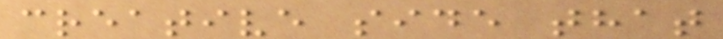creative side that
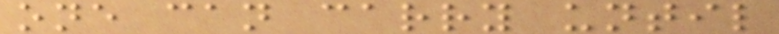one can carry until
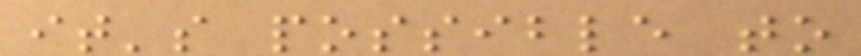it's possible to
